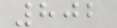802
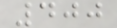400
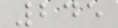245
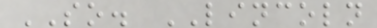SO. LINCOLN
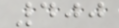400
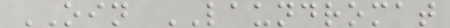OIN LAUNDROMAT
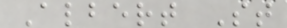Albert St
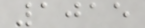1015
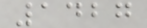1427
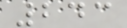243
